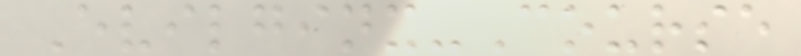Evilginx-Course
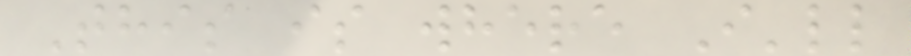This is where I'll
